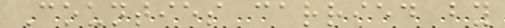Counties carried by
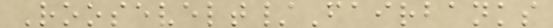Roosevelt/Fairbanks
